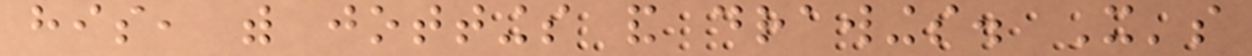his, with jottings and drawings. It's
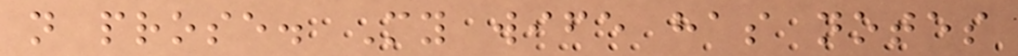not prose. My wife has notes
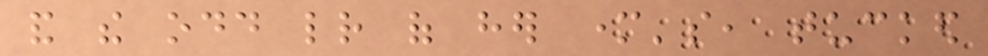and the odd letter of her mother's, tucked
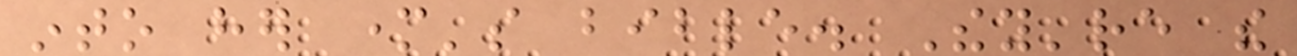into her mother's bible. They're the
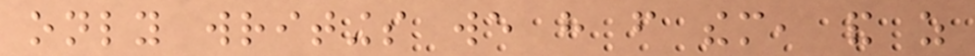only writings we have from them, and as
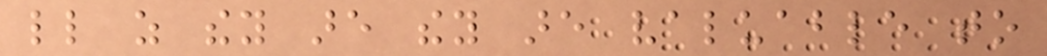little as they are they are valuable to
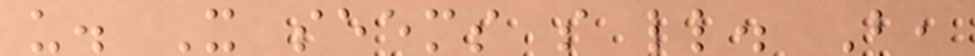us. It seems so little. But,
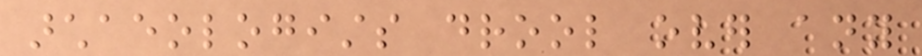archaeologists drool over any
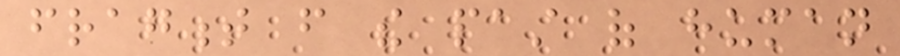fragment from the past of human
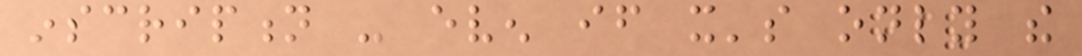inscription - even if it's only the
